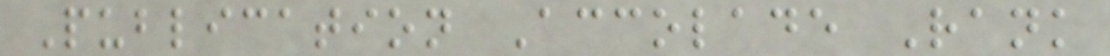Publication Accolade Rank
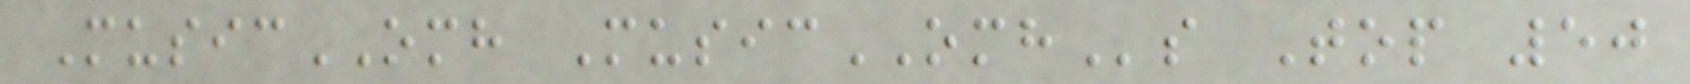MusicOMH MusicOMHs Top 50
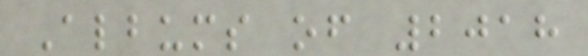Albums of 2018
